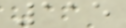115
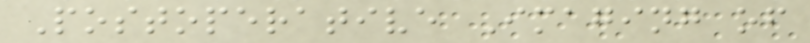Postoperative Imaging of
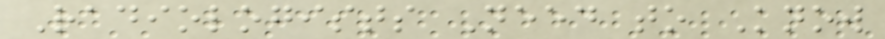Radiologists Need to Know
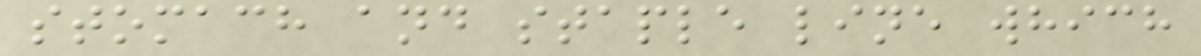stomach and staple line which
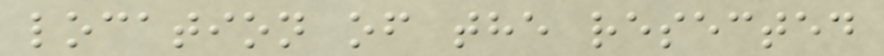location of the resected
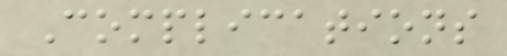Complications
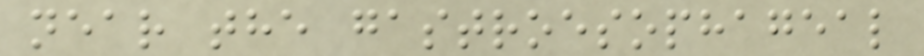near the gastroesophageal
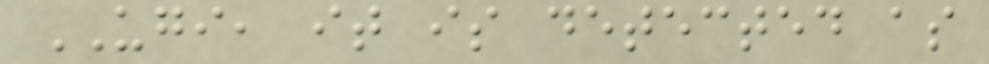UGI, it is detected as
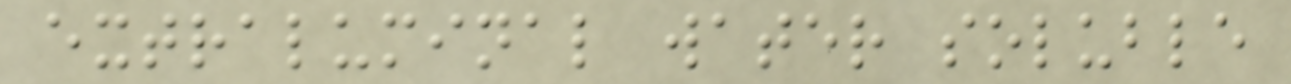extraluminal water soluble
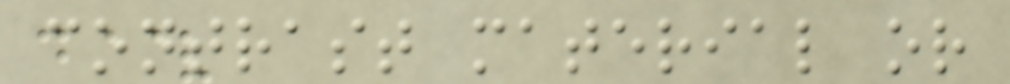contrast material or
